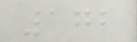172
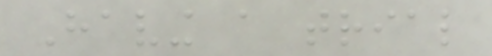Having a trial
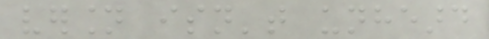version isn't unheard
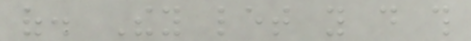of. They let you do this
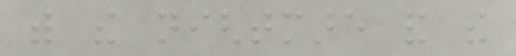with the nightmare and the
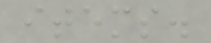items.
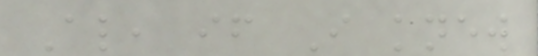Also, if I knew
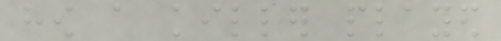how a killer played
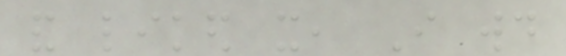and liked it, I would
